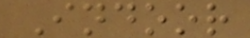Indoor
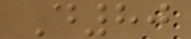D80
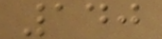140
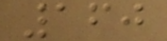160
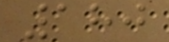180
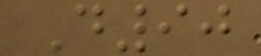D90
